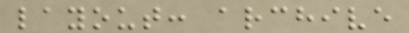layout: archive
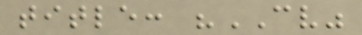title: "CV"
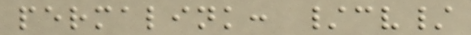permalink: /cv/
